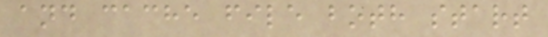and cache file both start
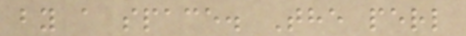by a space. The perl
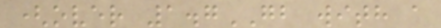(over 1.7GB with a
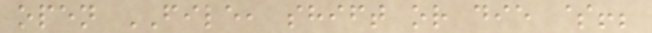open FILE, shift or die $!;
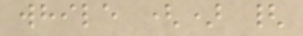while () {
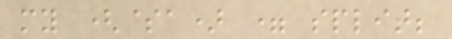my ($a) = split;
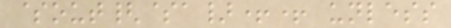$out{$a}++ unless
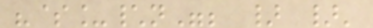"$_\n"; } }'
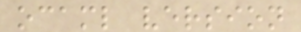ocaml version
